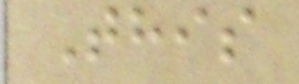This
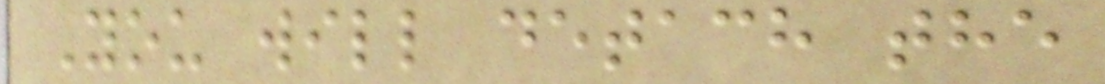You will detach the
